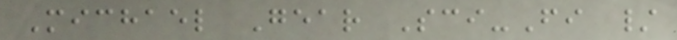Michael Gear Sci-Fi /
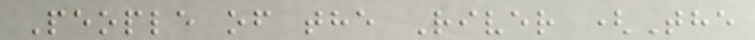People of the River (The
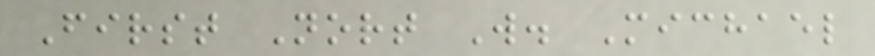First Nort W. Michael
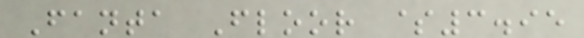Fanta Floor $3.95
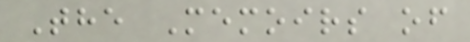The Memoirs of
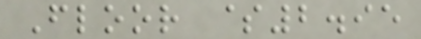Floor $2.95
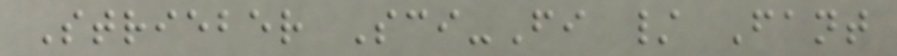Strieber Sci-Fi / Fant
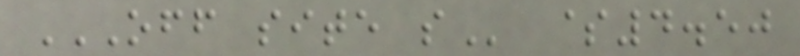OFF SITE S $4.50
